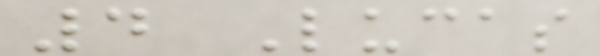4 Lucas
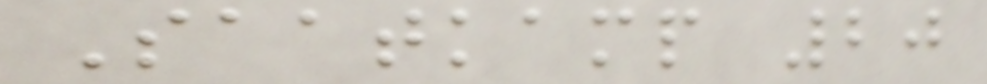Saatkamp 20
